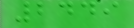2449
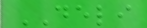DELI
